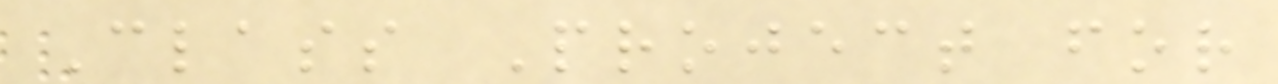Class Project for
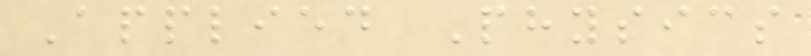Applied Physics
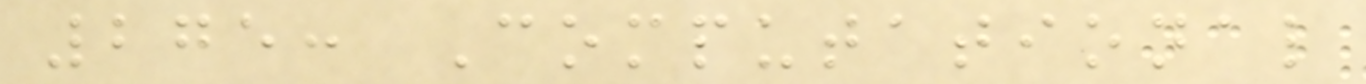275: Computational
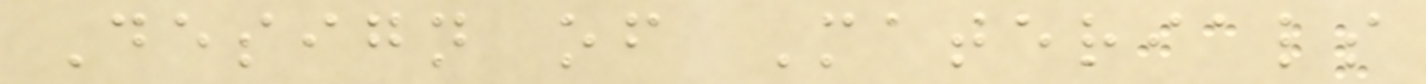Design of Materials
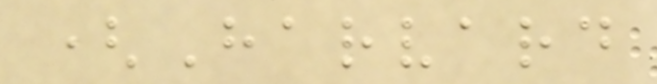(Harvard
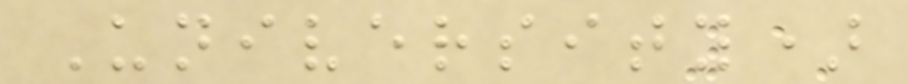University)
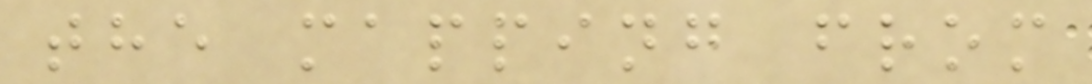the mapping from
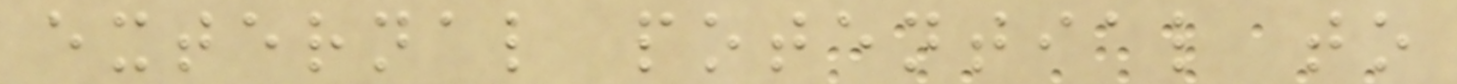external potential to
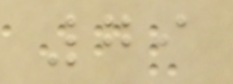79
